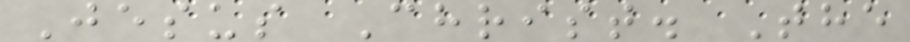Jesus Christ. The
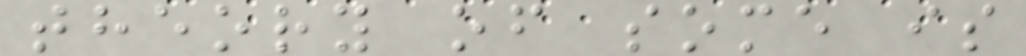theory of some is
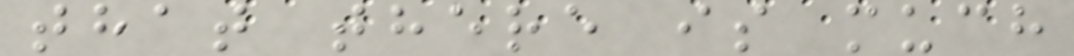that there is much
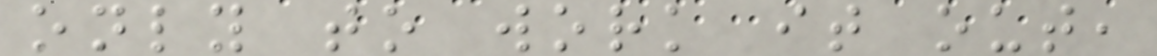only to work it out,
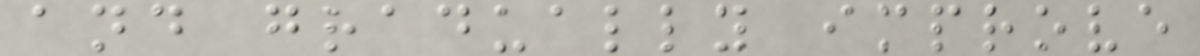and gradually improve
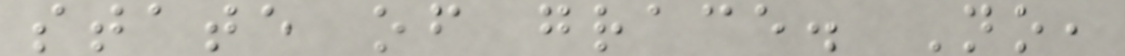state of grace. No,
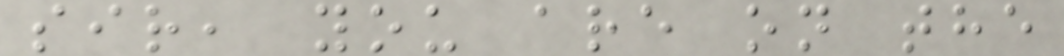sir, you are on the
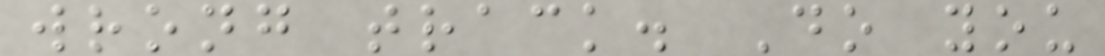wrong track. Do you
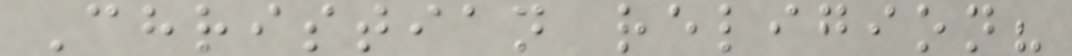Christian religion?
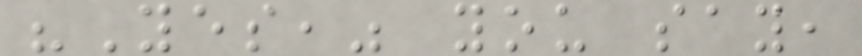"Yes," you say,
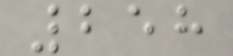258
